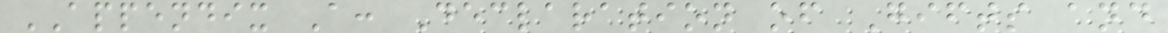APPENDIX A: Declaration of Gifts and
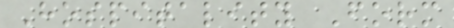Hospitality Form
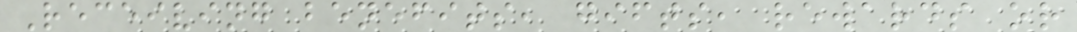Receiving benefits, gifts, rewards or
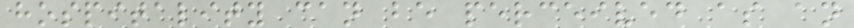hospitality can be perceived as an
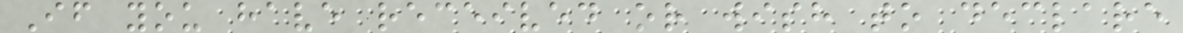If you have received or wish to declare
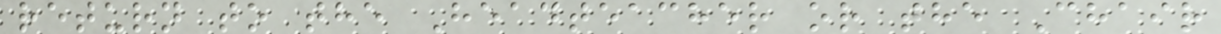return to the Headteacher or the Chair
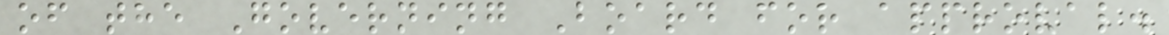of the Governing Board for approval.
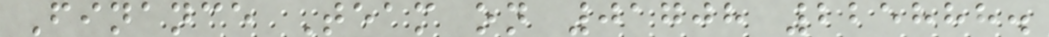Finance Team on 01708 225888.
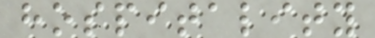hospitality
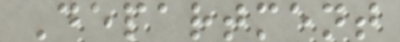Department
